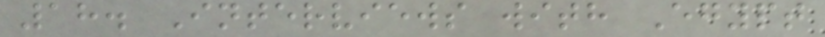18. Interviews with Egypt
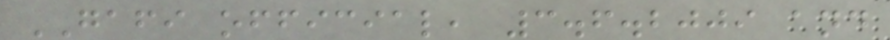GAFI official, 3.6.2009 and
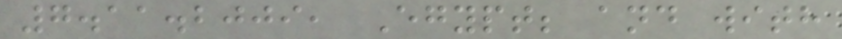7.11.2009, Egypt; and with
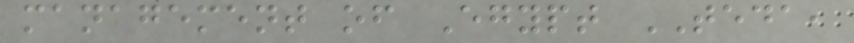management of Egypt TEDA,
